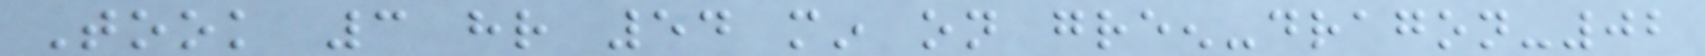Took 3 hr 54 min on green-dragon-02
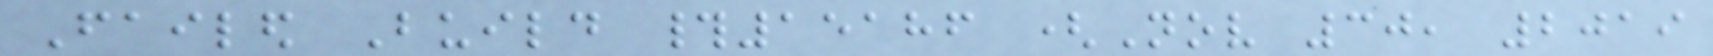Failed Build #15186 (Nov 30, 2019
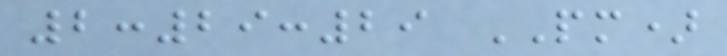2:29:29 PM)
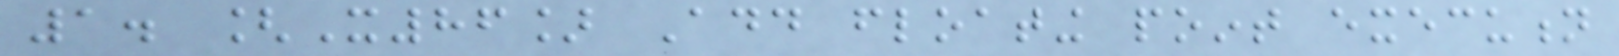1. [X86] Add floating point execution
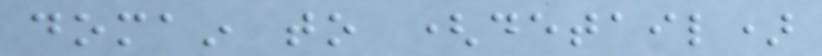domain to (detail)
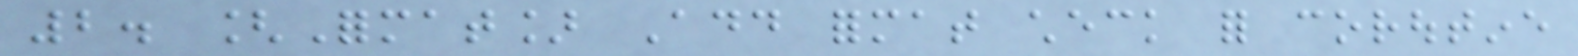2. [Format] Add format check for coroutine
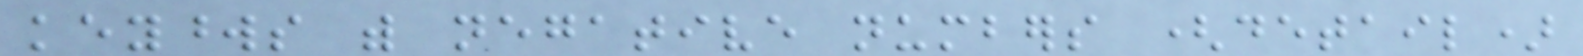keywords with negative numbers (detail)
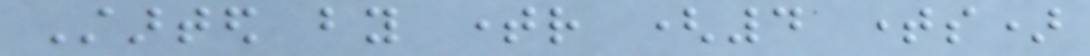Started by timer (4 times)
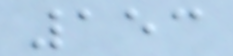153
